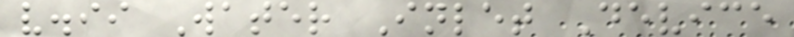v.ii Water Inlet Device
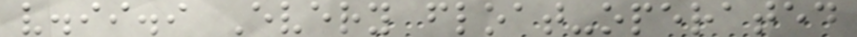v.ii.i Every float-operated
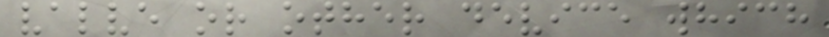valve or other device which
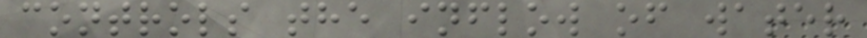controls the inflow of water
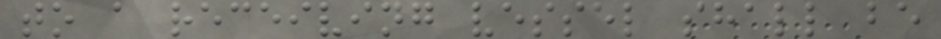to a receiving vessel shall be
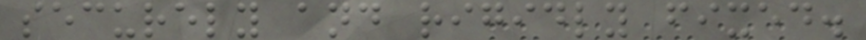securely and rigidly fixed.
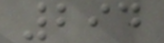294
